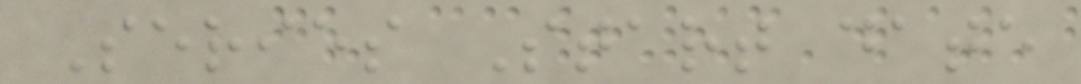Series Start date
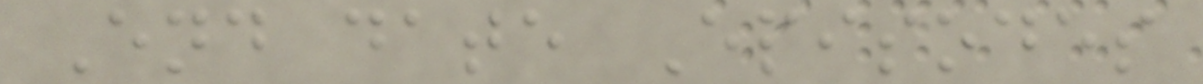End date Episodes
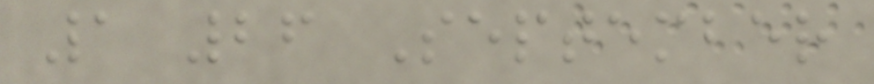1 26 September
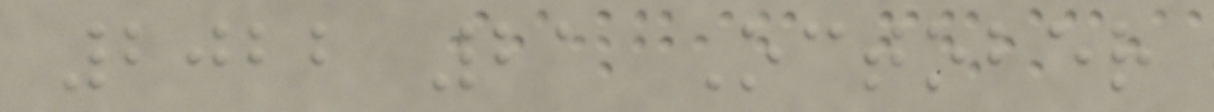2022 21 October
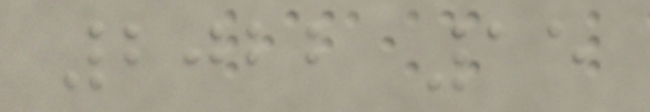2022 15
